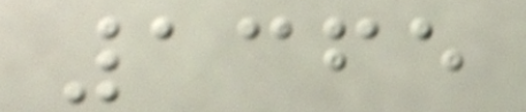1365
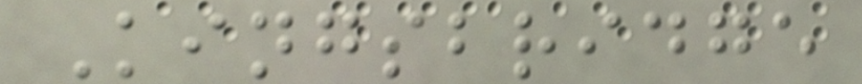Kingsbridge
